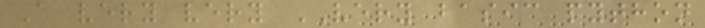A very very VERY basic python
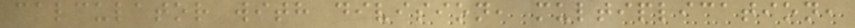calculator with division, multiplication,
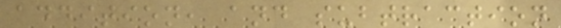addition, and subtraction
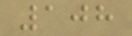108
